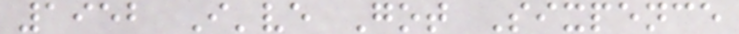1952 I've Got Sixpence
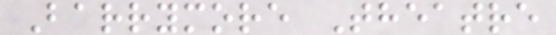Barrymore Theatre
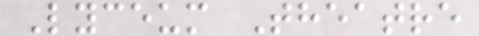Lyceum Theatre
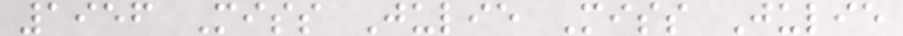1956 Miss Julie Miss Julie
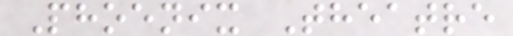Phoenix Theatre
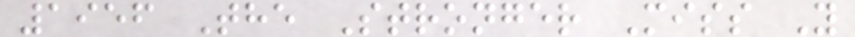1956 The Stronger Miss Y
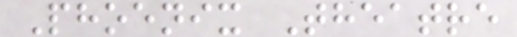Phoenix Theatre
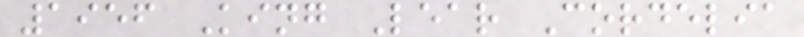1956 King Lear Cordelia
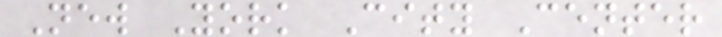New York City Center
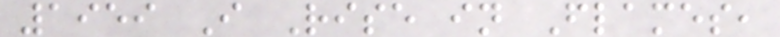1959 I Rise in Flames,
